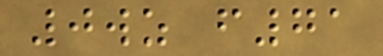0wz f71
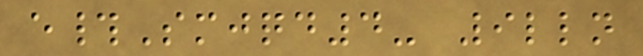e#Smjqd4- 9lln
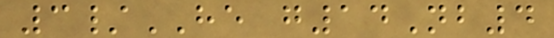3/HE g14Nb4
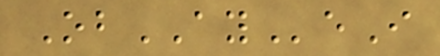ObAYeI
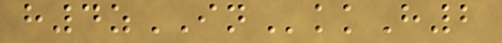h4zINkkH2
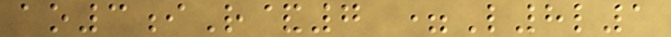ao3iR&7 =L8l1
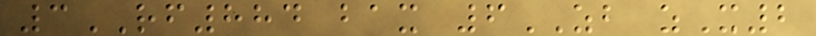3RF884 bax 6ZB zX2
